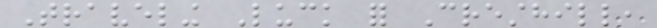Traveling Luck for Cresthill,
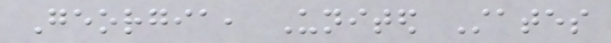Georgia, United States
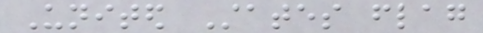United States flag
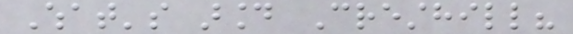What's around Cresthill?
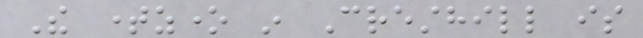The timezone in Cresthill is
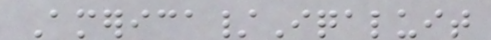America/Iqaluit
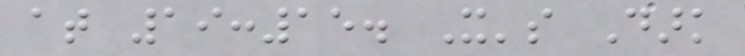at 19:15. It's Dark
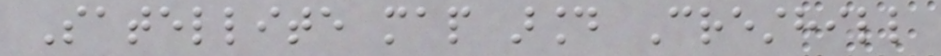Satellite map around Cresthill
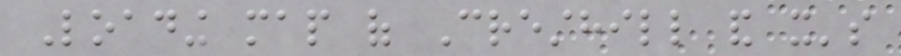Loading map of Cresthill and it's
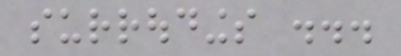surroudings ...
